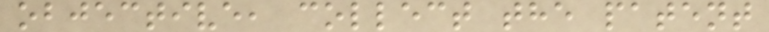objective, collect the patent
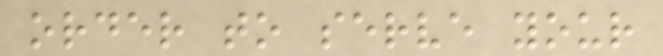order to serve your
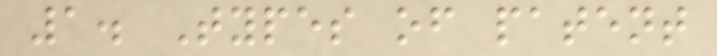1. Types of patent
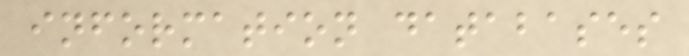information databases
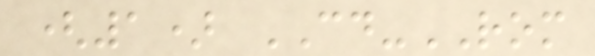(1) CD-ROM
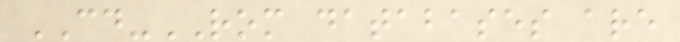CD-ROM databases are
